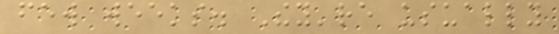few weeks. They're usually
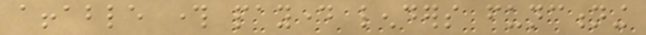affable through payday lenders functioning
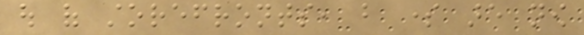out of storefronts, but some are now
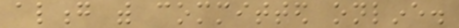along with committed online.
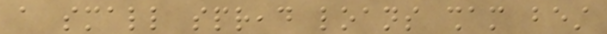a small spread loans sham best
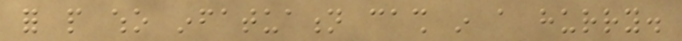for people who infatuation cash in a hurry.
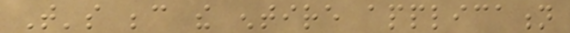That's because the entire application
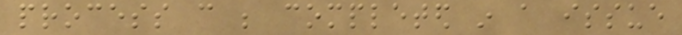process can be completed in a issue
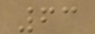63
